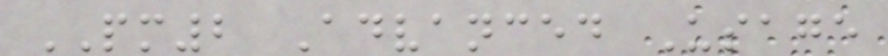PM2 Advanced Usage
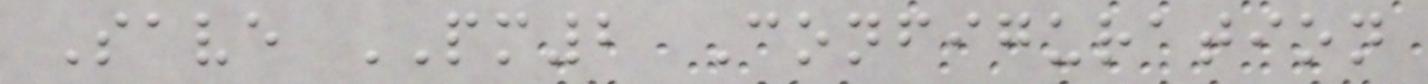Save PM2 Configuration
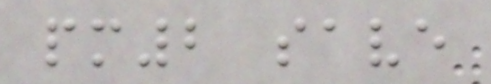pm2 save
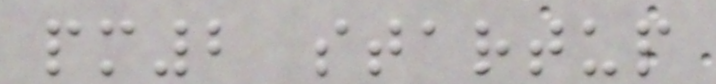pm2 startup
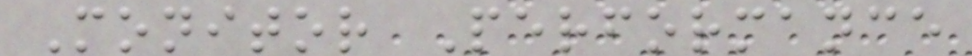Monitor Performance
